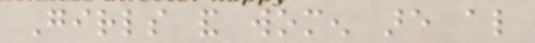Girls and women are also
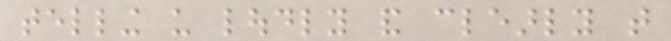telling us loudly and clearly that
